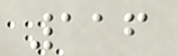116
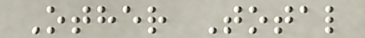Other Total
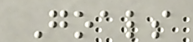Goals
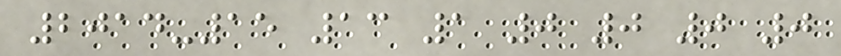2014-15 13 1 0 0 0 0
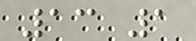13 1
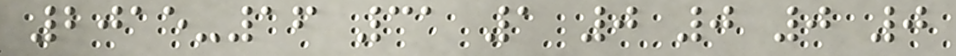2015-16 31 1 0 0 0 0
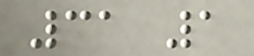31 1
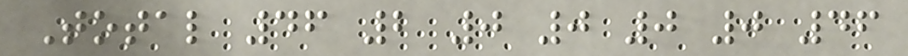Total 46 2 0 0 0 0 46
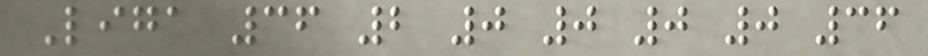Liga 36 2 0 0 0 0 36
